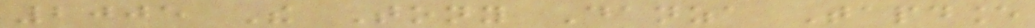2005 The Tony Danza Tapdance
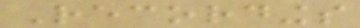Recordings
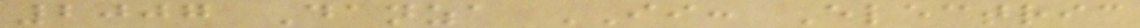2007 Danza II: Electric
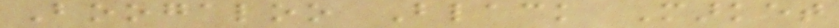Boogaloo Black Market
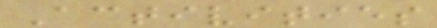Activities
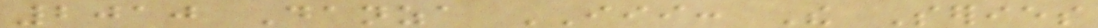2010 Danza III: The Series
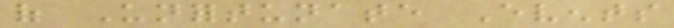of Unfortunate Events
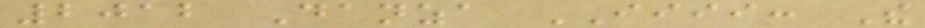2012 Danza IIII: The
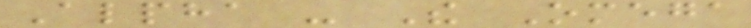Alpha - The Omega
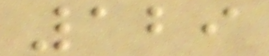129
